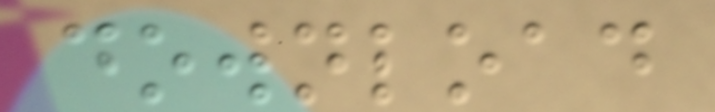download
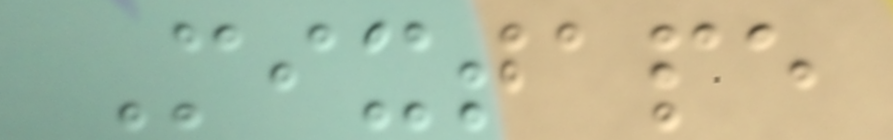Mixtape
